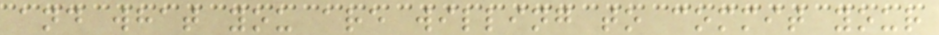and what you are willing to commit your
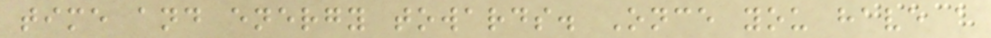time and energy towards. Once you have a
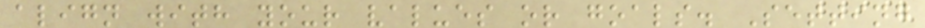align with your values or goals. Setting
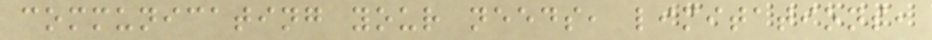communicating your needs, limitations,
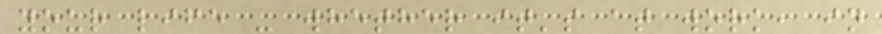your life - whether it's at work, in
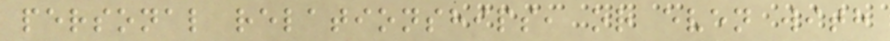personal relationships, or even with
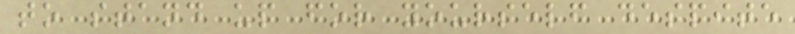to stand up for yourself despite
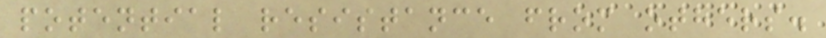potential resistance from others.
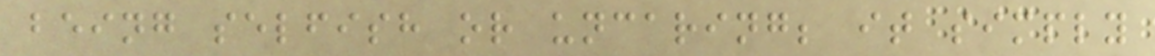being selfish or uncaring; it simply
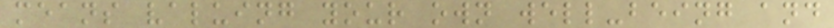means valuing your own well-being and
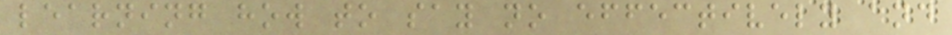learning how to say no effectively and
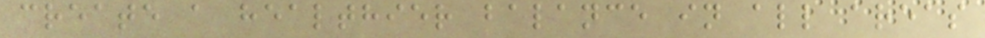create a healthier balance in all areas
